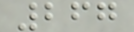267
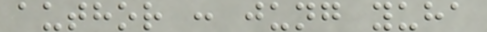author : jung yuha
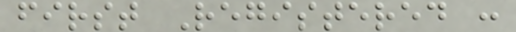first Registered :
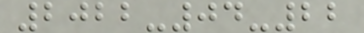2022-04-22
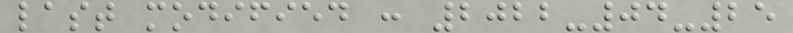last modified : 2022-04-25
